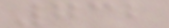732
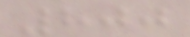800
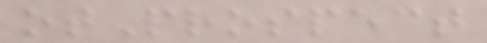otProspect
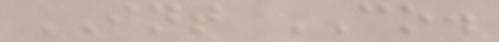INT CO.
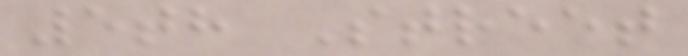5th Street
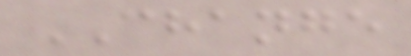CHANGE
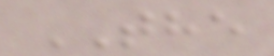THE
